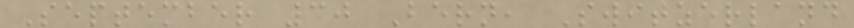September 30 Bern, Switzerland
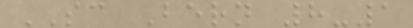SC Bern 8-1
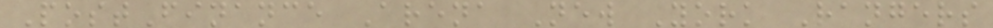PostFinance Arena New York Rangers
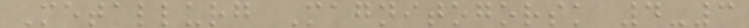Metallurg Magnitogorsk 4-3
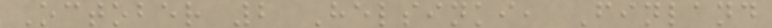October 2 Helsinki, Finland
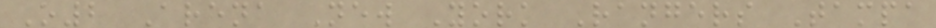O2 Arena New York Rangers Tampa
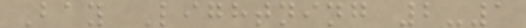Bay Lightning 2-1
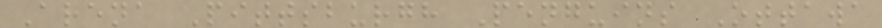Arena Pittsburgh Penguins Ottawa
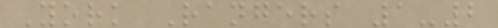York Rangers 1-2
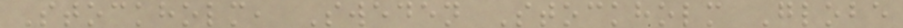Stockholm, Sweden Stockholm Globe
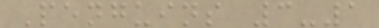Penguins 3-1
